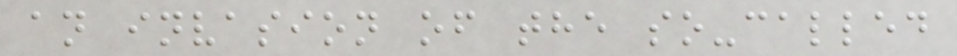an invasion of the so-called
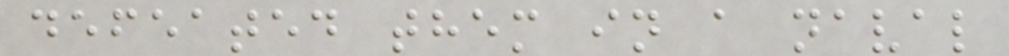defeated them in a naval
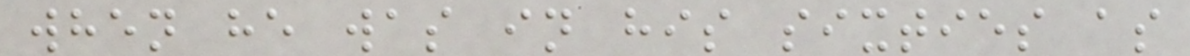when he was in his sixties as
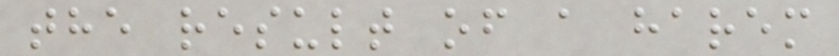the result of a harem
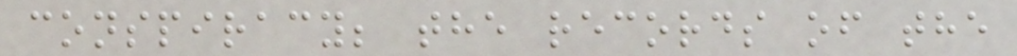conspiracy; the records of the
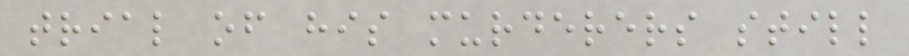trial of his murderers still
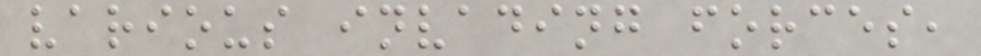various invading forces,
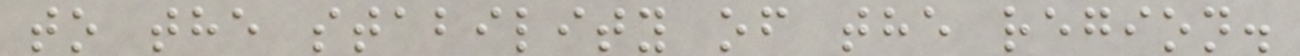to the stability of the region.
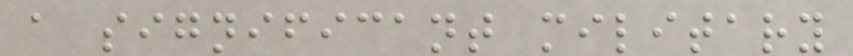a significant military
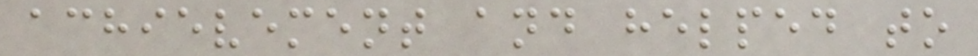achievement and helped to
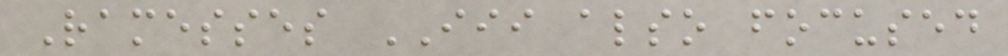Ramesses III also focused
